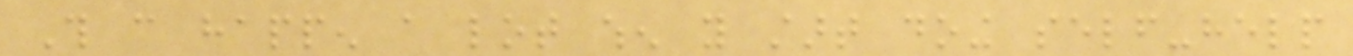This can happen a lot when you start doing self-help
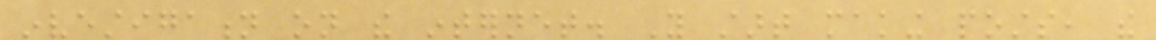investigation on the internet. You start making posts, the
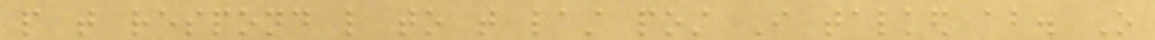people that respond like to that last post I talked about. O
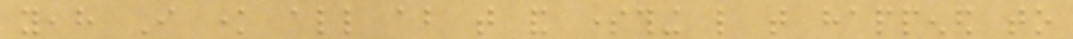yeah I know all about that and something like that happened to
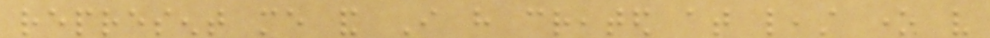represent me and I have created at least one very
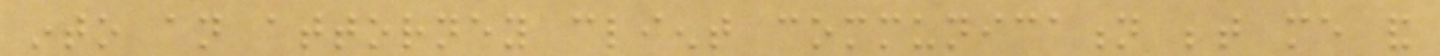into an attorney client communication between me and
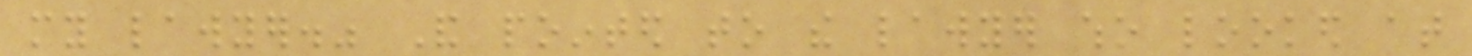my lawyer." And pointed to the lawyer who looked at
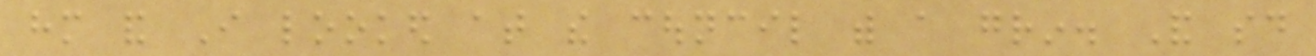him and I looked at the council with a grin. And said
